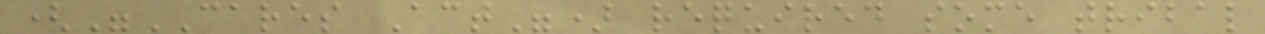("CARES Act") required some tribal
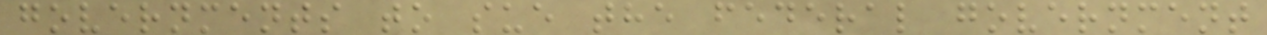governments to sue the federal government
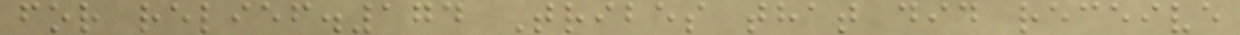for relief.174 Tribes that did receive
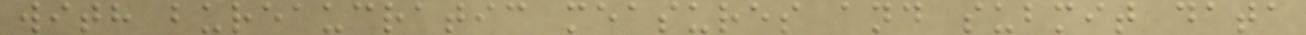with bureaucratic measures and submit data
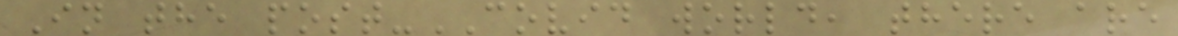In the post-COVID world, there are
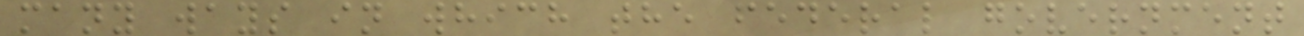many ways in which the federal government
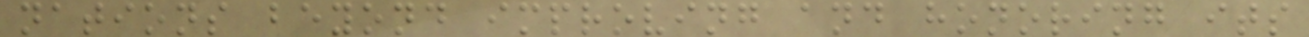nations beyond improving and honoring its
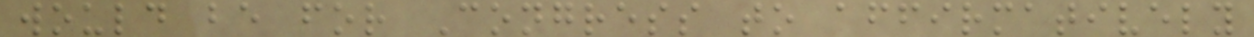would be for Congress to affirmatively
